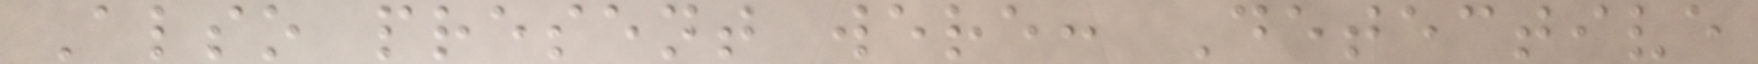Also present were: Detective
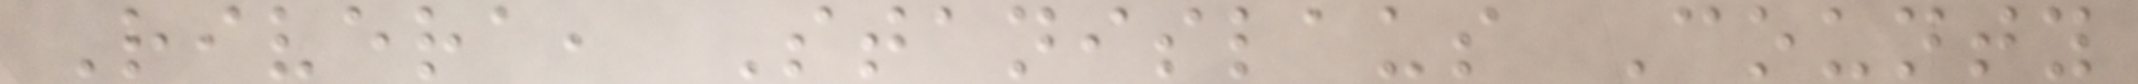Rivera, Stanislaus County
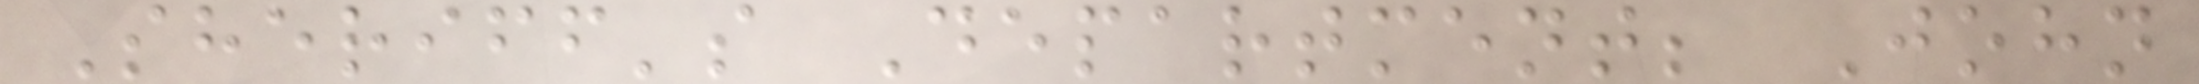Sheriff's Department; John
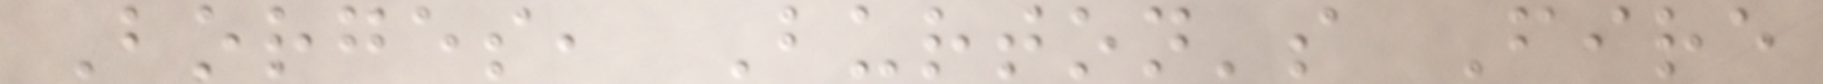Borges, Burton's Fire
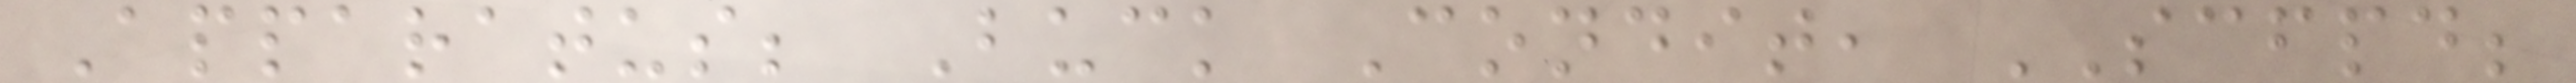Apparatus; Buck Condit, SCFPD;
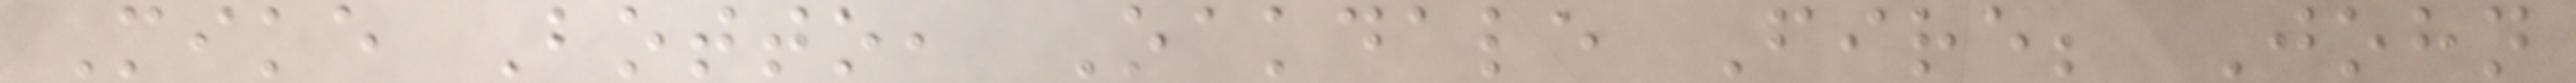Mike Botto, Oakdale Fire; John
